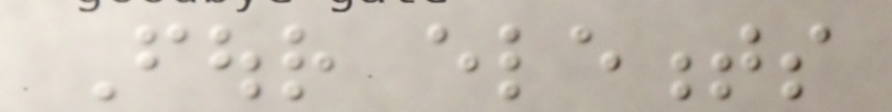Four elements
